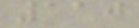110
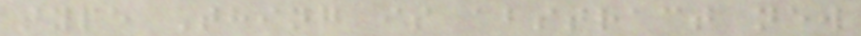type Thing is abstract new
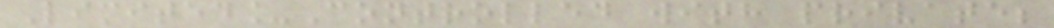Limited_Controlled with private;
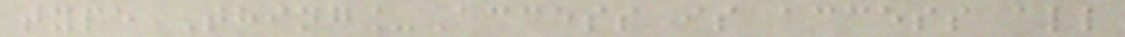type Thing_Access is access all
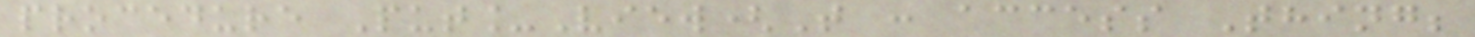procedure Put_View(T : access Thing;
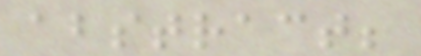abstract;
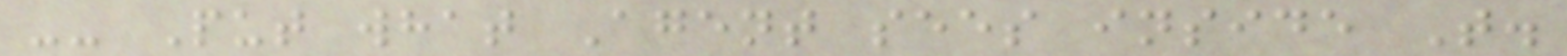-- Put what Agent sees inside T.
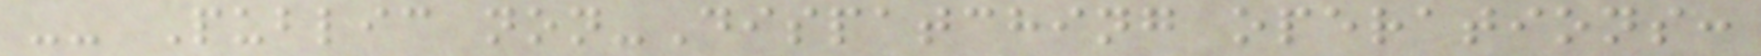-- Public non-Dispatching operations:
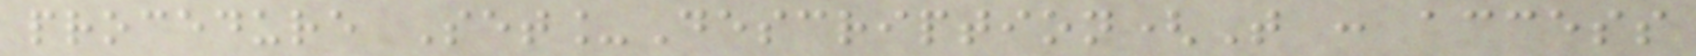procedure Set_Description(T : access
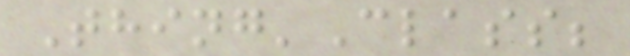Thing'Class;
